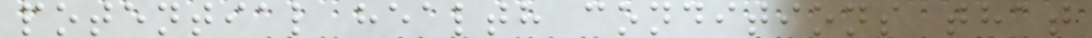potential health conditions that
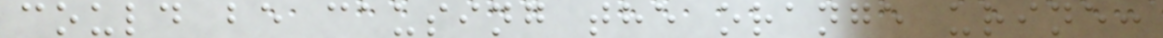could be causing the orange urine:
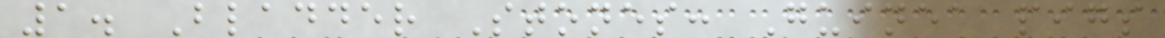1. Bladder Stones: Guinea pigs
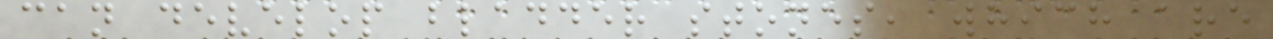can develop bladder stones, which are
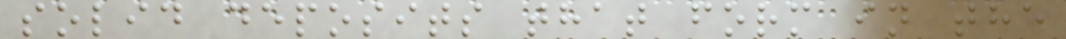solid deposits that form in the
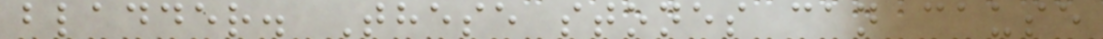bladder. These stones can cause
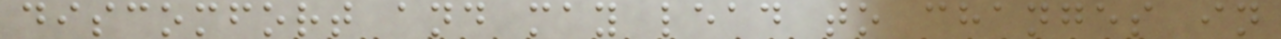discomfort and may lead to changes in
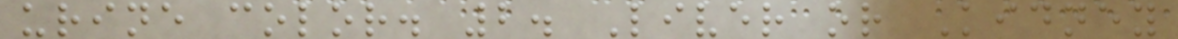urine color. 2. Liver or Kidney
